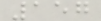157
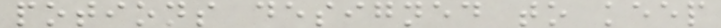potions designed to keep
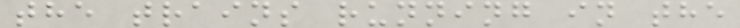the trains running in the
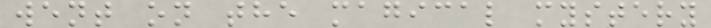went on the magical mystery
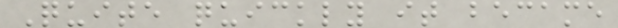Quite quickly it became
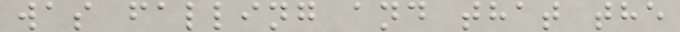was falling and that the
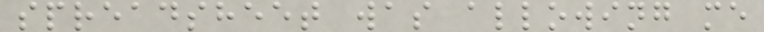spreadsheet was allowing me
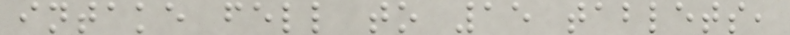intake fell to 15 tablets,
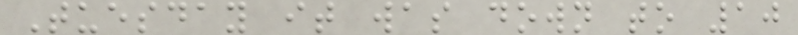Tuesday it was down to 10
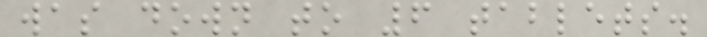was down to 6 tablets.
